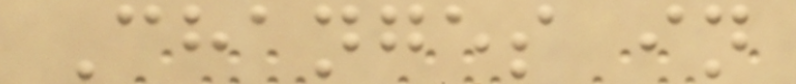Changes in
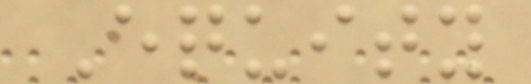Equity
